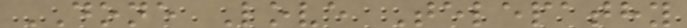DONE Love Telepathy
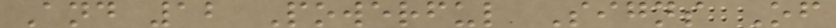And 12 Powerful Signs Of
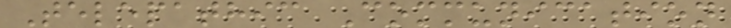Telepathic Communication
